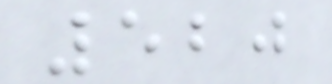520
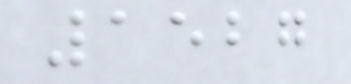1527
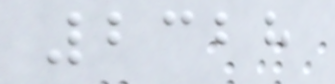2328
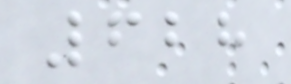628
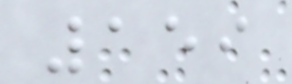159
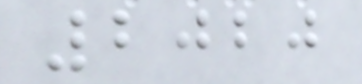2020
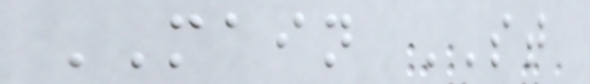MAIN ST
